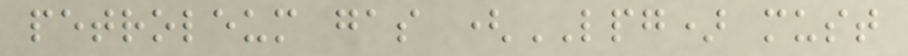petroleum gas (LPG) must
